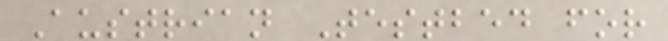Austrian Testbed for
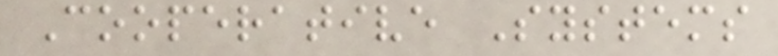Cooperative Systems
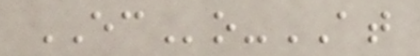ECo-AT
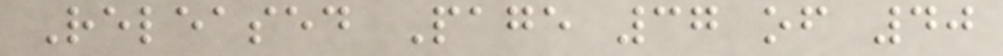Released Page 37 of 40
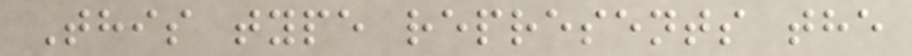This type represents the
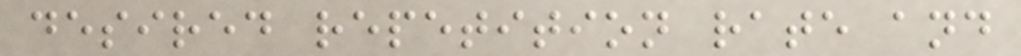desired repetition rate and
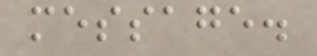message.
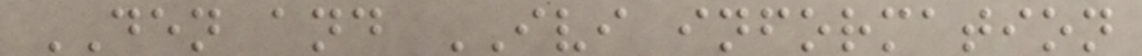DEN and IVI information
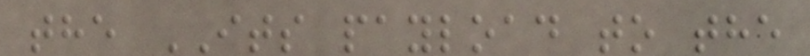the ITS payload to the
